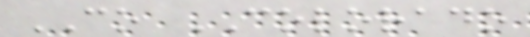CO COLORADO
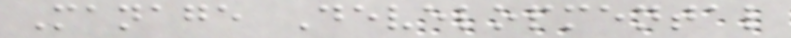Manage Developmental
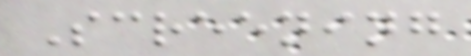Screening
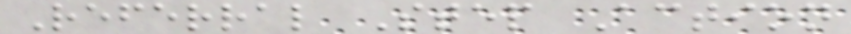Referral Step Action
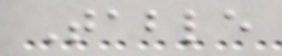Table
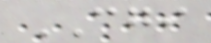CGI
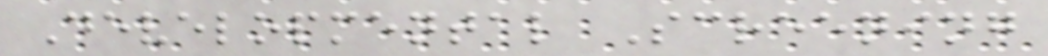Developmental Screening
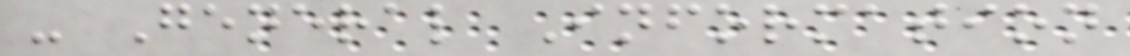- General Information
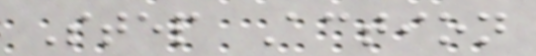Step Action
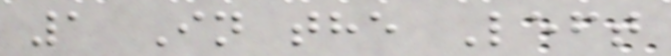1 In the Left
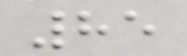85
